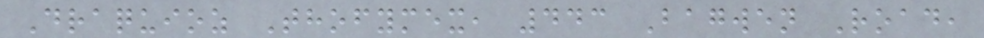Draquioz Thofymex, 443 Bagwen Road,
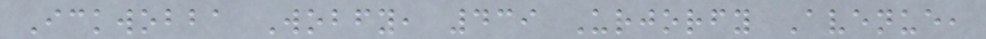Ickwobba Wobfy, 439 Urjorfy Avenue,
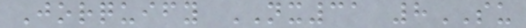Jorquify NX31 8SU
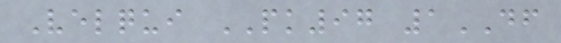Velqui PK97 1DF
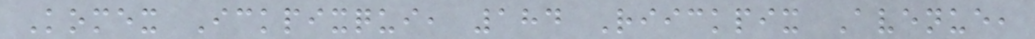Komex Ickpixqui, 184 Riickpix Avenue,
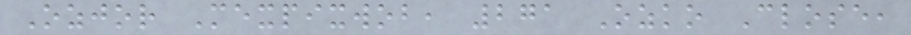Ozjor Mexpixwob, 271 Ozko Close,
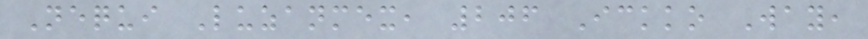Nequi Luzanmex, 206 Ickko Way,
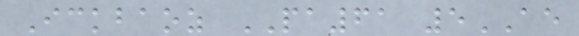Ickbaoz PA61 5AE
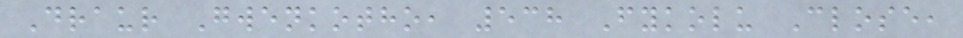Draur Gwenkotho, 538 Fykolu Close,
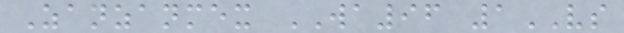Zanzanmex WA96 1VS
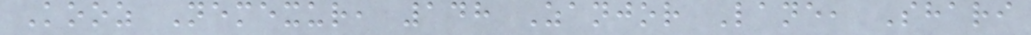Kooz Nemexur, 148 Zanjor Lane, Shari
